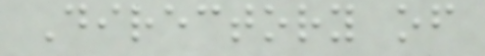Directory of
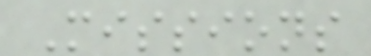Missions
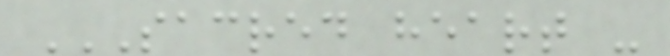SACRED HEART -
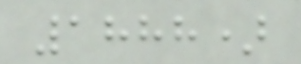1888)
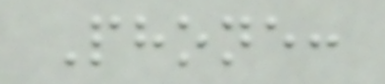Phone:
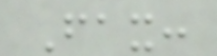Fax:
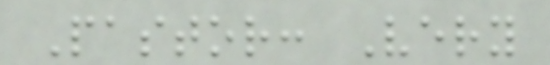Pastor: Very
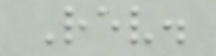Rev.
